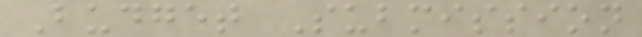Budget Submission
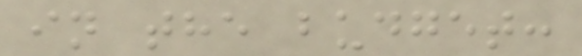in the budget:
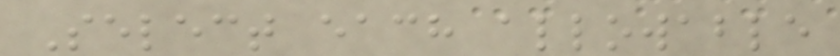Select each allowable
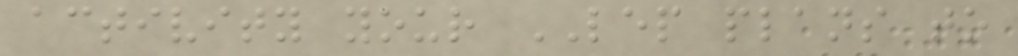activity your LEP plans to
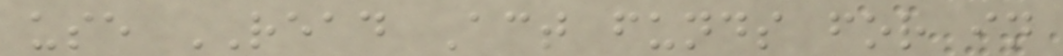use READ Act funds for in
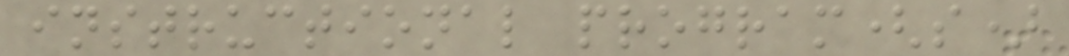instructional program(s)
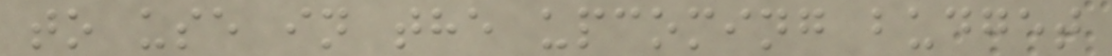to use in the upcoming budget
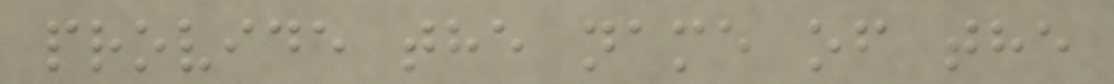provide the name of the
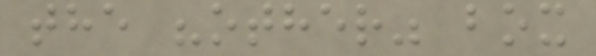the "other" box
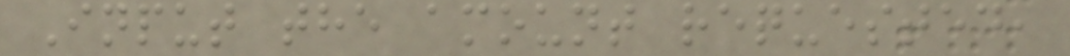Input the amount requested,
